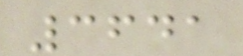3641
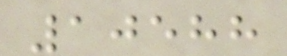10588
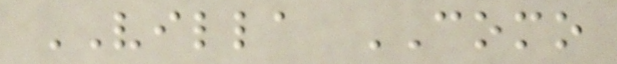VILLA COMO
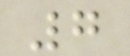7
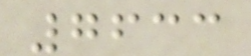7633
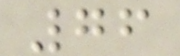76
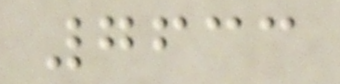7633
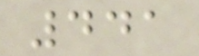441
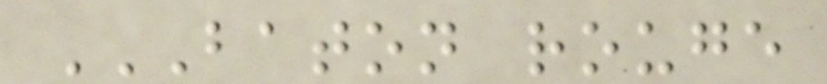BATON ROUGE
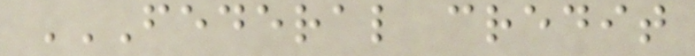FEDERAL CREDIT
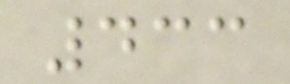433
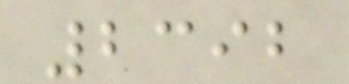2392
